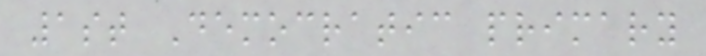1st Democratic primary
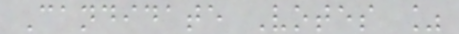Candidate Votes %
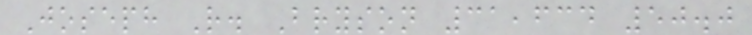Joseph R. Bryson 31,634 50.0
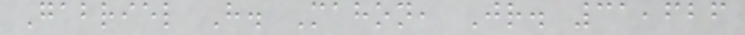Gabriel H. Mahon, Jr. 31,626
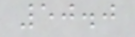50.0
